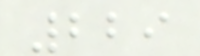229
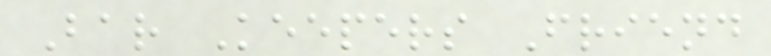Bar Keepers Friend
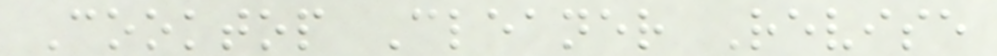Cooktop Cleaner Revise
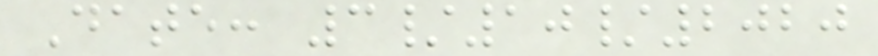Date: 3/10/2020
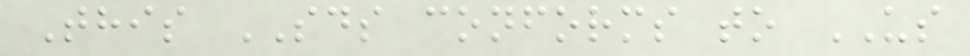This SDS conforms to US
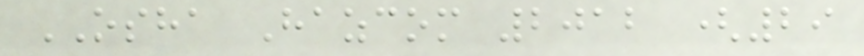OSHA Hazcom 2012 (29
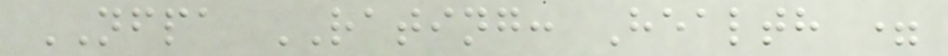NFPA RATING: Health =
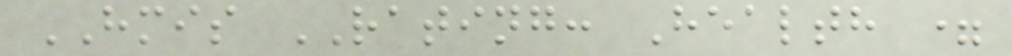HMIS RATING: Health =
